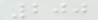200
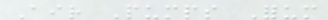Air Pumps Forum
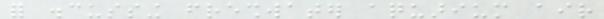for discussing freshwater aquarium air
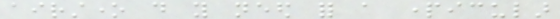airstone do you need for a particular
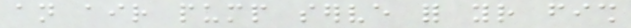an air pump serve for your fish
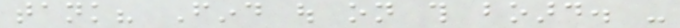tank? Find out on this board. -
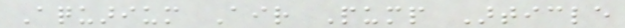Aquarium Air Pump Article
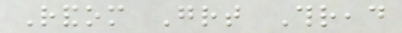Random Great Thread
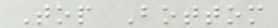Top Bottom
